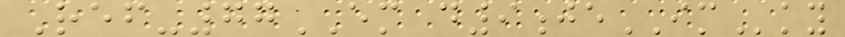Ref-77EM d9jeIMky
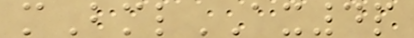mBmlAX4p
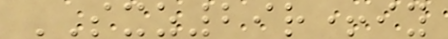SXZ29r+iy
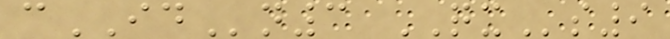cIDn3 QXs9
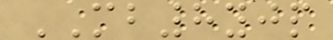MB8yjp
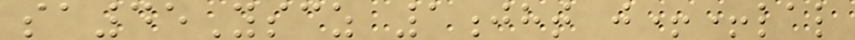sa45Yscz 1jht j++lal
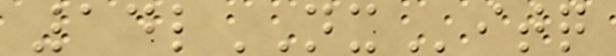14lNXitq
